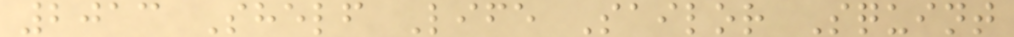2013 Shelf Life Sailor Squint
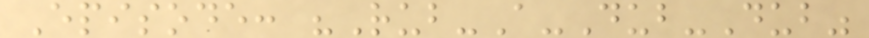Episode: "Rub-A-Dub-Dub"
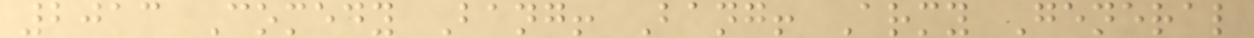2013 Comedy Bang! Bang! Army General
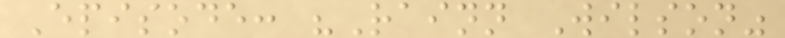Episode: "Rainn Wilson"
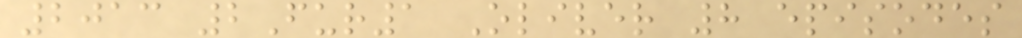2013 2Fur1 Oliver 8 episodes
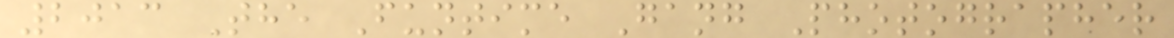2013 The Funtime Gang Photographer
